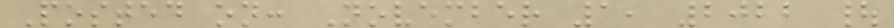Posted on: November 1, 2022 |
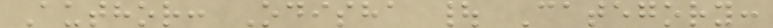Author: Odisha | Category:
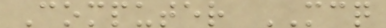Computer MCQ
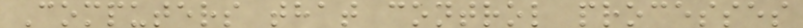Computers that control processes
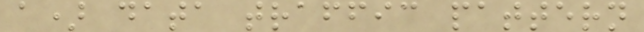a) data traffic pattern
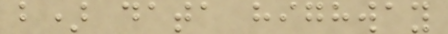b) data highway
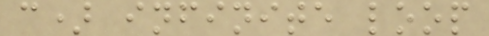c) infinite loop
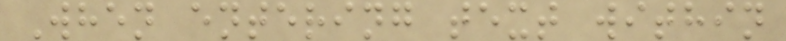When entering text within
